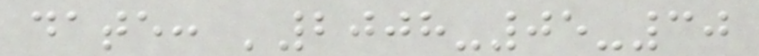date: '2008-05-30
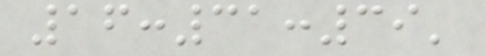16:31:39'
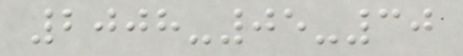2008-05-30
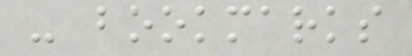- bookmarks
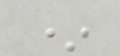*
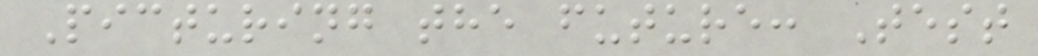Picturing the future: Test
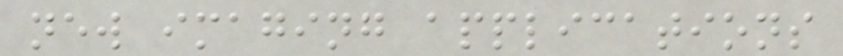new imaging applications
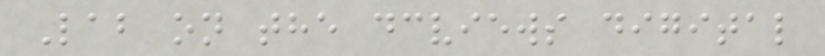Lab on the dcviews digital
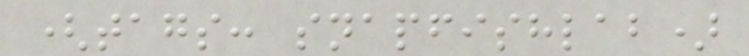(tags: snapfishlab)
